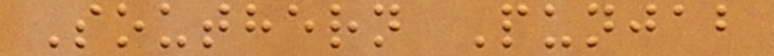Southern Punjab
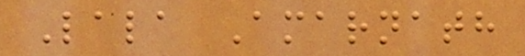Lala Amarnath
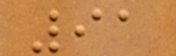91
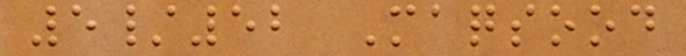5/52 Maqsood
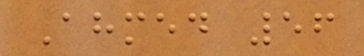Ahmed 56
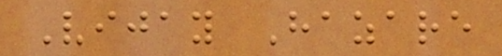Vijay Hazare
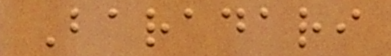Baradari
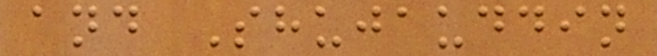and Shujauddin
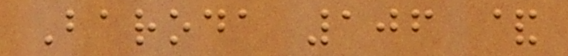Baroda 106 &
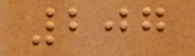207
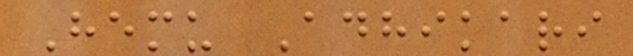Hemu Adhikari
